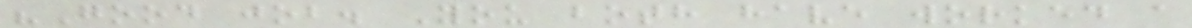"Good job. You both have worked a
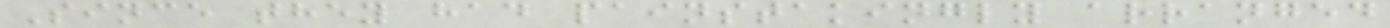Since they had painstakingly arranged
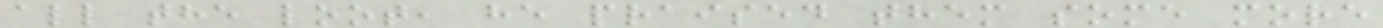all the loot, he praised them some more
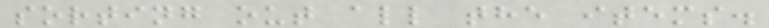sorting out all the items.
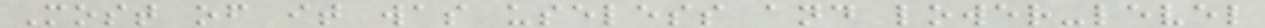Most of it was useless and lower-level
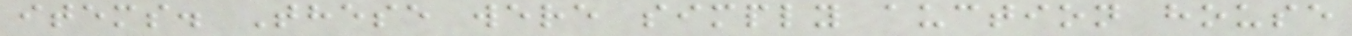items. These were simply auction house
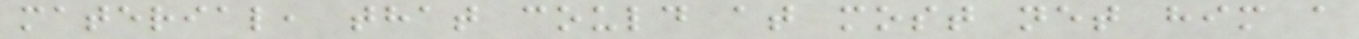material, that could at most net him a
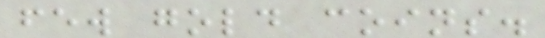few gold coins.
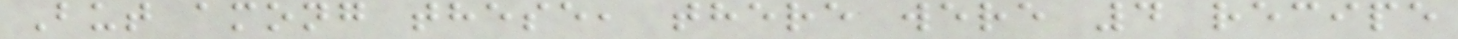But among these, there were 4 recipe
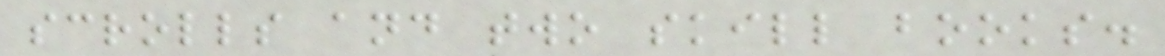scrolls and two skill books.
